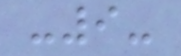-9-
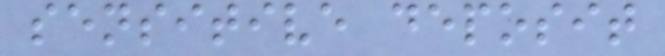sensitive deposit
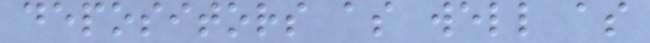depositors as well as
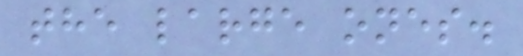the large ones.
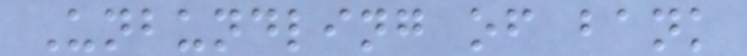Unbundling of bank
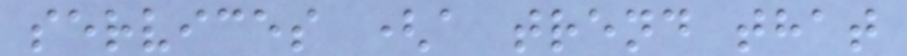services (a trend that
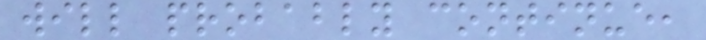will probably continue,
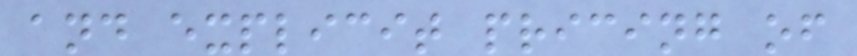and explicit pricing of
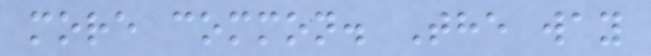more common. The way
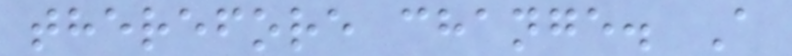therefore change. A
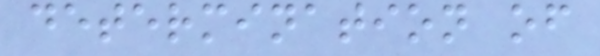determination of
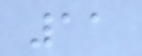11
